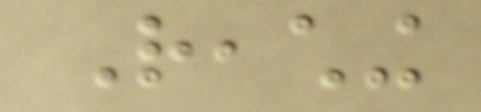Reaching
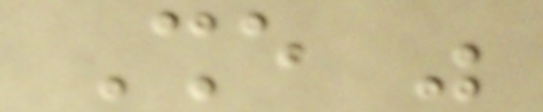She was
